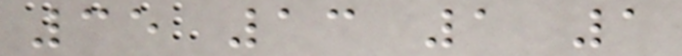35 13 1 1
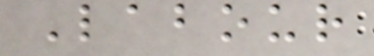Labour
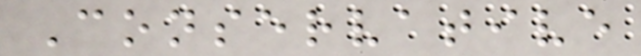Conservative
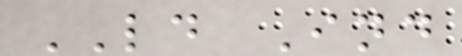LD Ind
